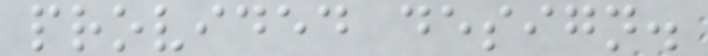provided design.
